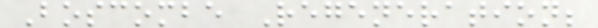Boscombe Regeneration;
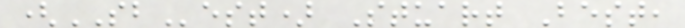(SBest) Stuart Best,
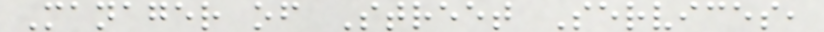Manager of Street Services,
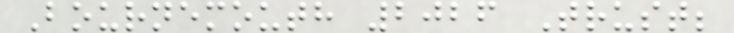Bournemouth 2026 Trust;
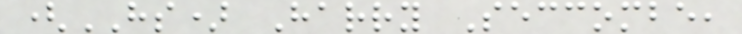(HS) Harry Seccombe,
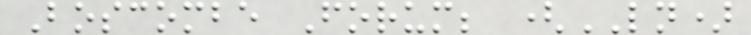Boscombe Forum; (LN)
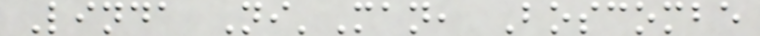Linda Ni'Man, Boscombe
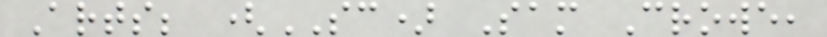Arts; (SC) Sam Crowe,
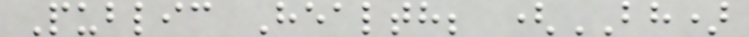Public Health; (BH)
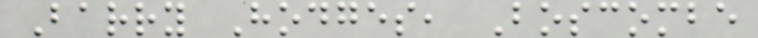Barry Hodges, Boscombe
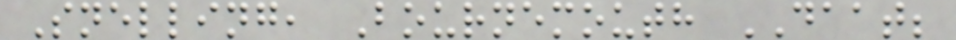Snelling, Bournemouth DAAT;
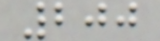200
